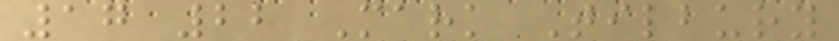17 22 Mark Tilbury
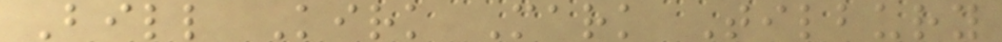Bill Kirk Mark Tilbury
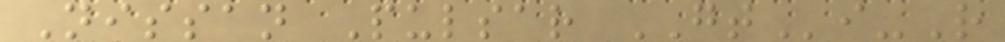Nissan Pulsar GTi-R
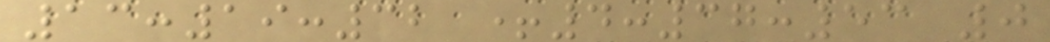13:19:32 +4:37:53 0
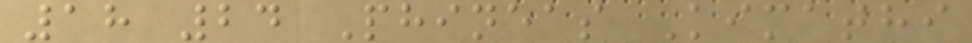18 24 Phineas Kimathi
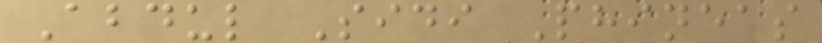Abdul Sidi Phineas
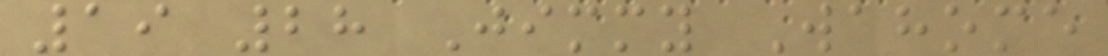19 28 Jimmy Wahome
